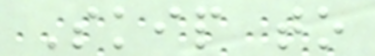Skip to
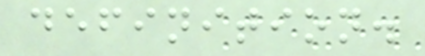definition.
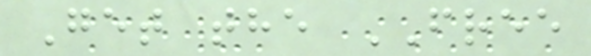Get the FREE
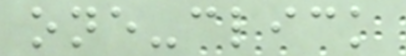one-click
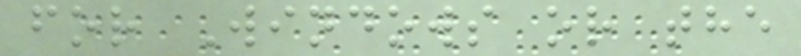for Windows or the
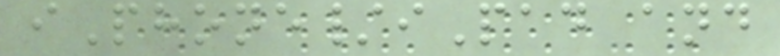iPhone/iPad and
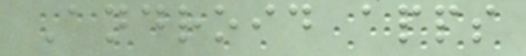Android apps
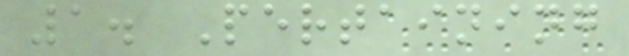1. Pertaining
